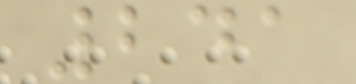241
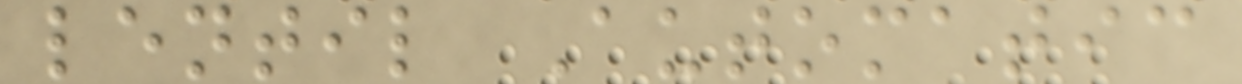lentil Automatic
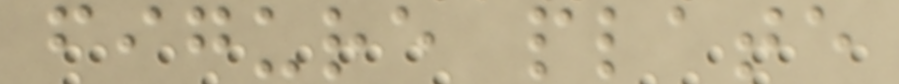figure plate
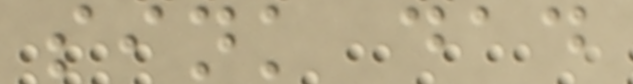sink dad
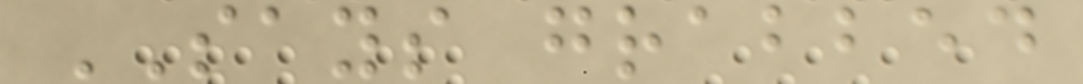SAYS grabbed
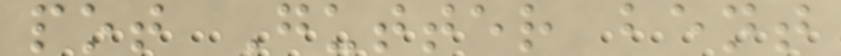pot Gutter bent
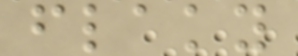flaky
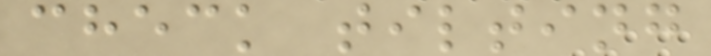check tilting
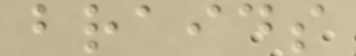braids
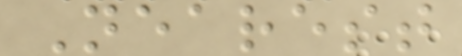Nearest
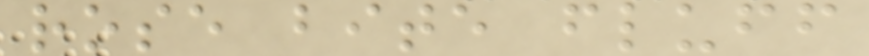rose bite fluff
